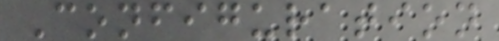Configuration
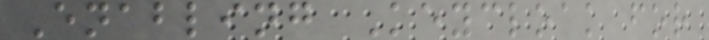Enabling Keycloak for
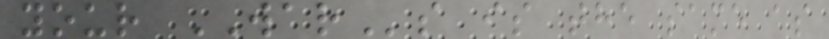your WARs is the same as
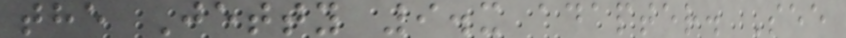the Jetty 9.x adapter. See
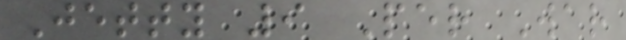Jetty 9 Per War
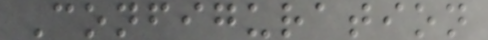Configuration
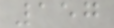157
